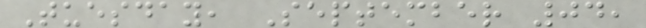Tuesday, September 04,
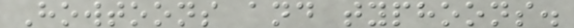Howtoons and typhoons.
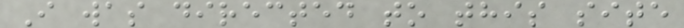I was directed to this site
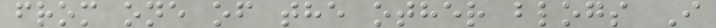from one of the other blogs I
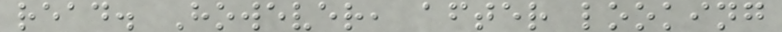read. However, after looking
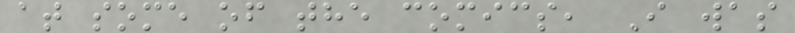at some of the comics, I was
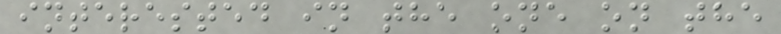interested in the one on the
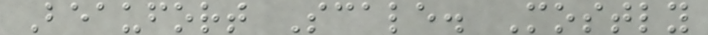Beaufort Scale. Mostly
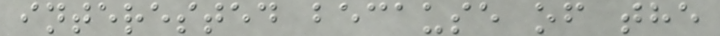interested because of the
